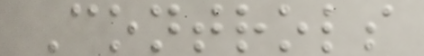Controls
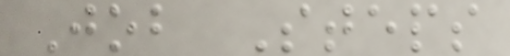Job Steps
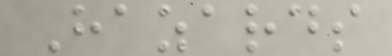Hazards
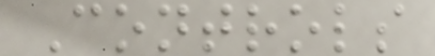Controls
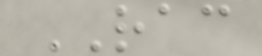RAC
